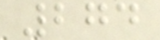274
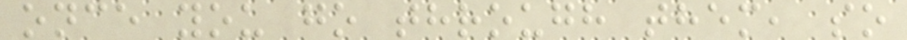once you go through them, so
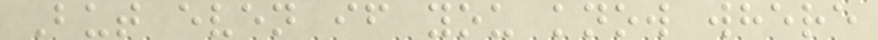But even if you know where
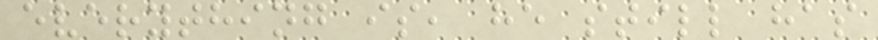everything is, he still has
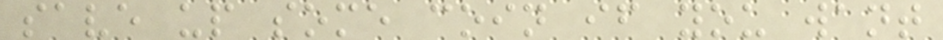save up some coin if you want
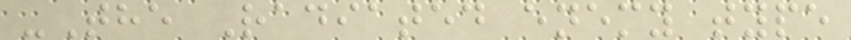-The Radiated enemy type
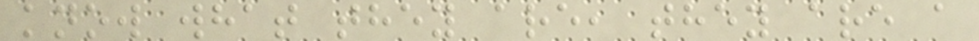know what they are, they are a
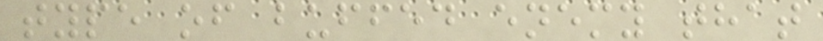type of buffed enemy that
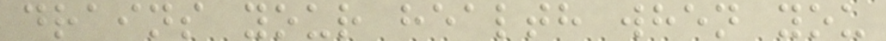drains your health when you
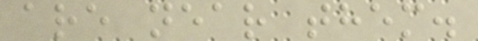are near them.
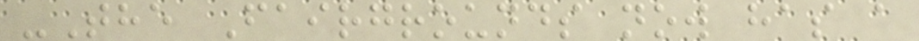-The Fairgrounds now has a
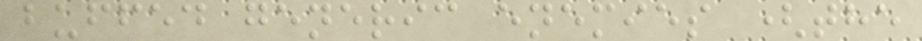buffed generic enemies (the
